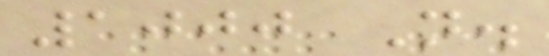1000 N.
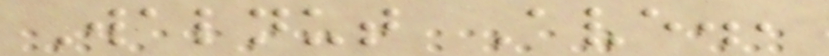Walnut Ave.,
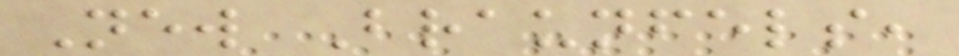New Braunfels,
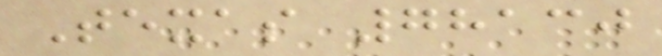Texas 78130
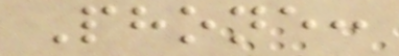Phone:
